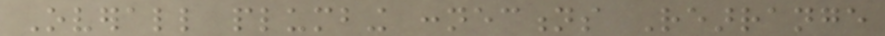Overall plumbing connections Rearrange
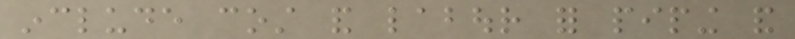include cost and labour for piping and
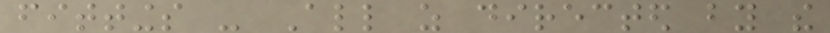fittings - All as directed by the
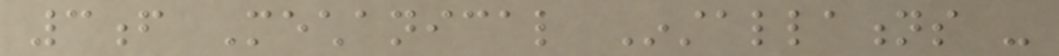3f Mechanical Installations -
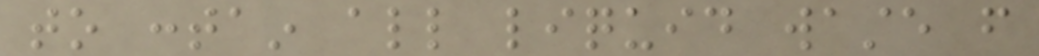to contain all liquid waste from
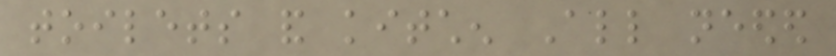toilets and kitchen All needed
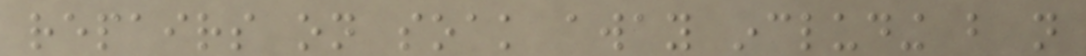repairs on soak away including but not
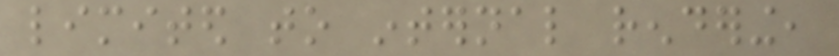limited to internal rendering,
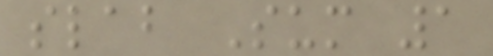slab Sum 1
